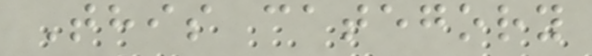This category
